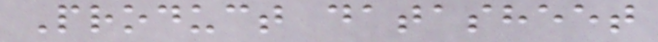Product datasheet
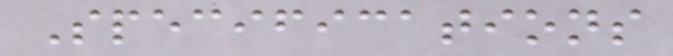Specifications
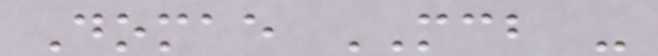Domae MCB -
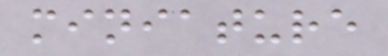miniature
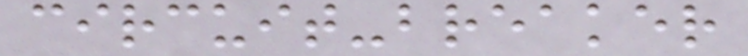circuit-breaker
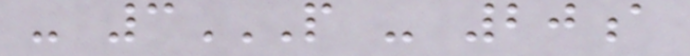- 3P - 20A
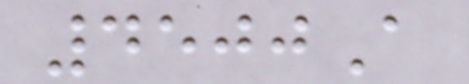4500A
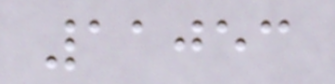11053
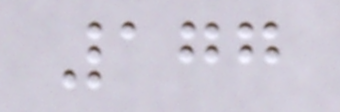177
